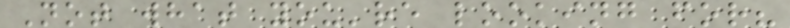Not what you're looking for?
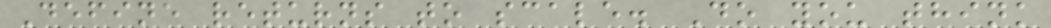Define returns to scale. Do you think
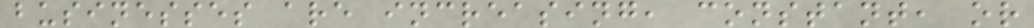businesses are increasing, constant, or
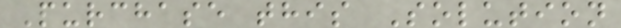Purchase this Solution
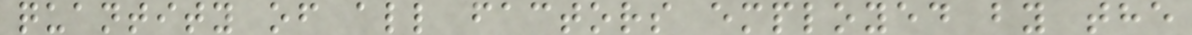quantity of all factors employed by the
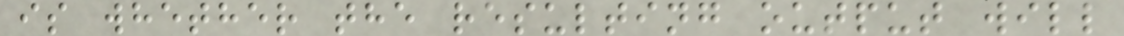is whether the resulting output will
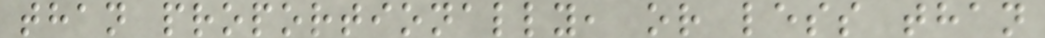than proportionally, or less than
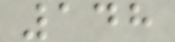148
